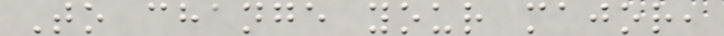To change your major,
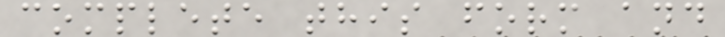complete this form and
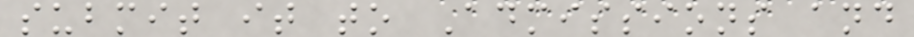submit it to Admissions and
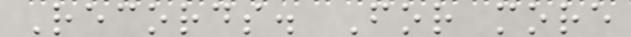Records. For more
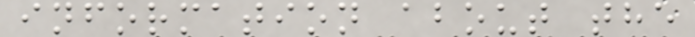information about the
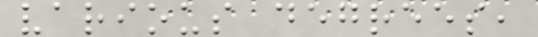various degrees,
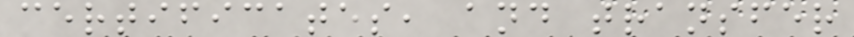certificates, and transfer
